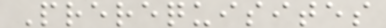Prerequisites
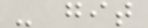- git
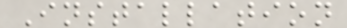Installation
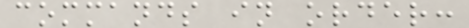commands in order:
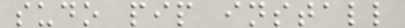sudo pip install
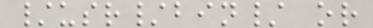/usr/bin/ or
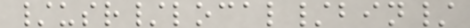/usr/local/bin/
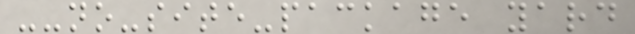--no-site-package yard
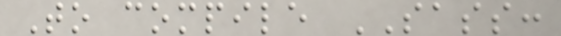To compile SASS:
